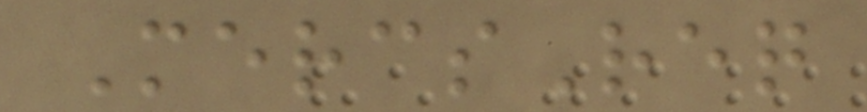MercsReq
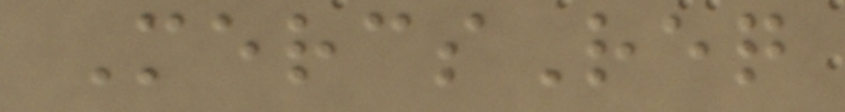MercsReq
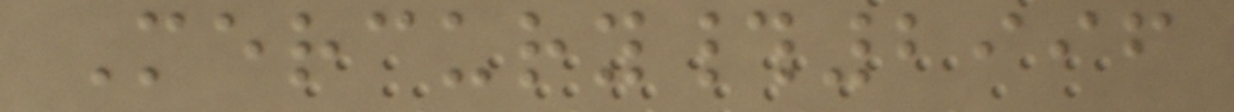Mercury#2996
